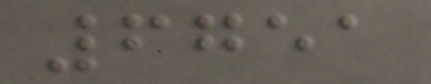6751
